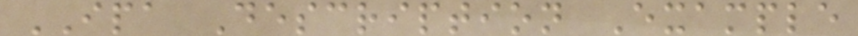IPA Description Example
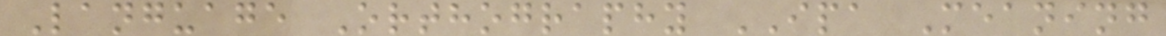Language Orthography IPA Meaning
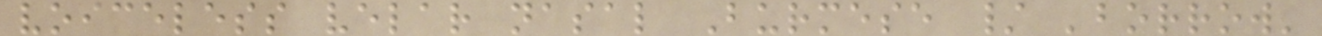voiceless velar nasal Burmese / 'borrow'
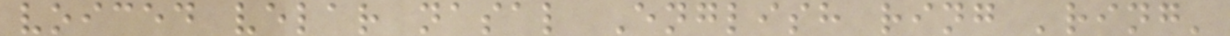voiced velar nasal English ring 'ring'
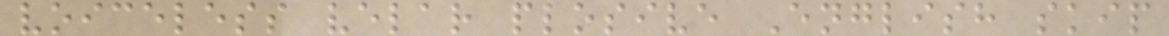voiceless velar plosive English skip
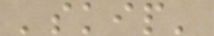'skip'
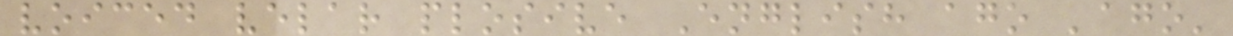voiced velar plosive English ago 'ago'
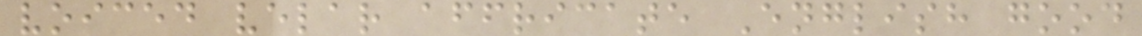voiced velar affricate English good
